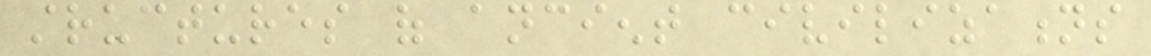structures of ancient civilizations
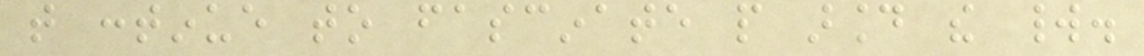that continue to fascinate people around the world.
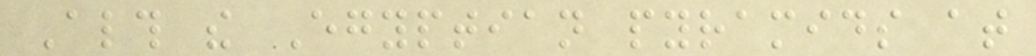Although the Egyptian pyramids at
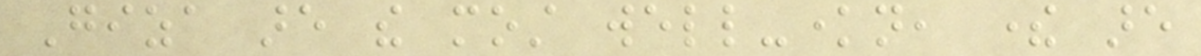Giza are the most well-known, there are
